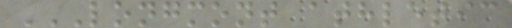LONGMONT ATHLETIC
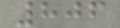806
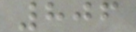806
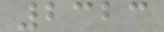2323
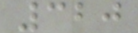320
